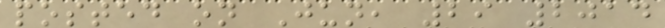posted on Jun, 29 2014
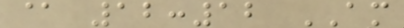@ 12:12 AM
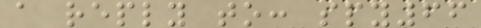a reply to: spy66
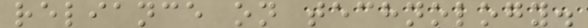reliance on technology.
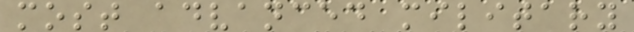most advanced military
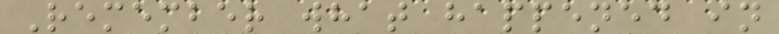Remember what happened in
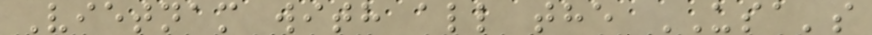Vietnam with all the USA's
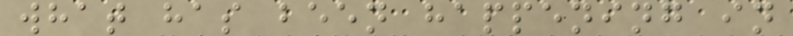what has been happening in
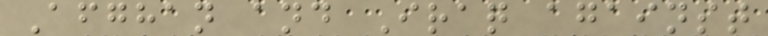Afghan and Iraq against
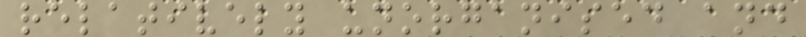relatively unorganised and
